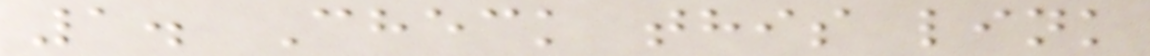1. Check this link
